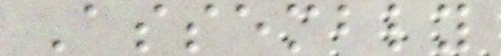Assembly
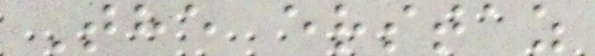The erstaz
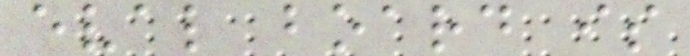eval board is
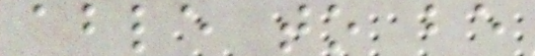able to be
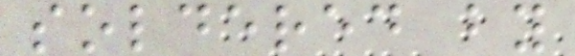soldered by
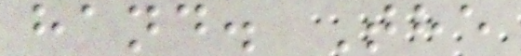hand. The
